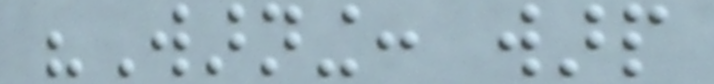"Warning: warp
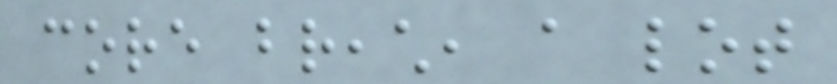core breach, a lot
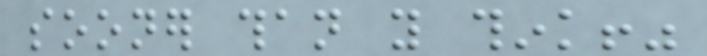sooner than you think!"
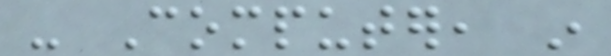- Computer, in
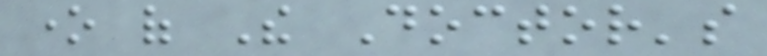one of The Doctor's
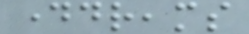daydreams
